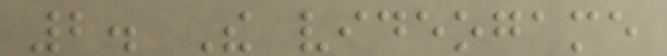2. The videogame
